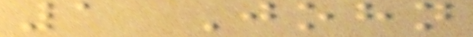1 John
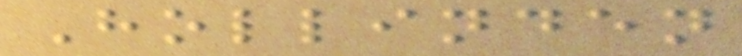Hollinden
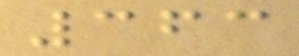363
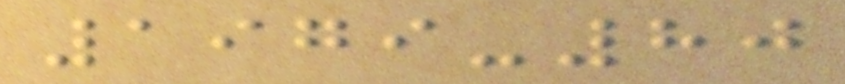1979-80
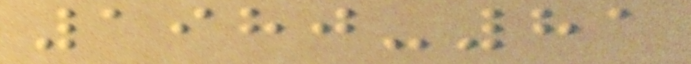1980-81
